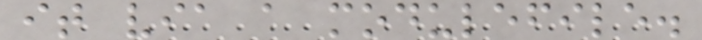it via a modulefile.
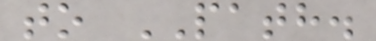to PATH.
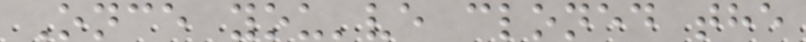Once you've cloned the
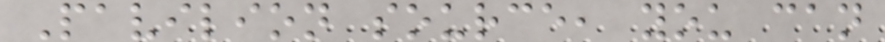Pavilion source, you can
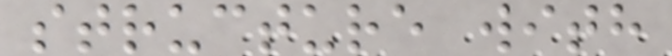structure with
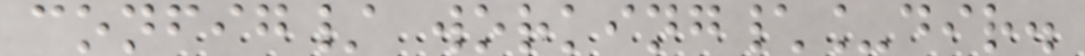config/ working\_dir.
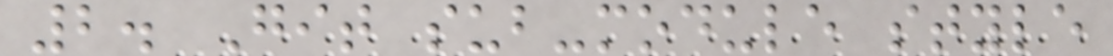2. Git sub-module style
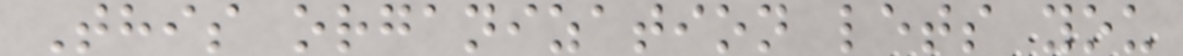This organization lets you
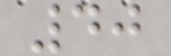40
